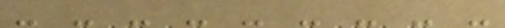- - - - - - - - -
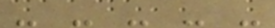- - - - -
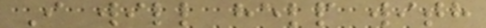I will help with
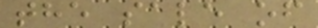the sale of
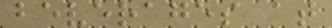beverages at
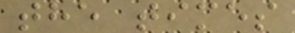the times
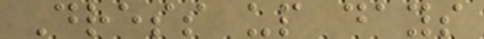Dress up days
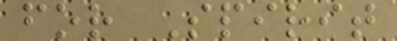for Spirit
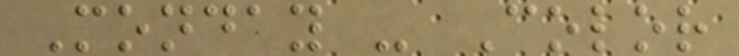Monday - Color
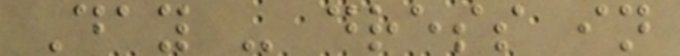Day - dress in
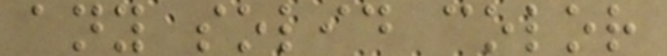any solid color
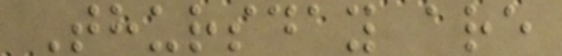Thursday are
